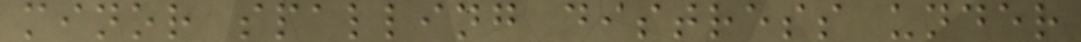minor spalling distress under
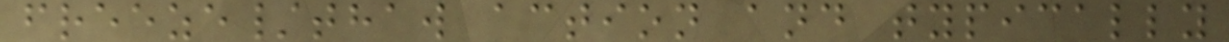freeze/thaw action and typically
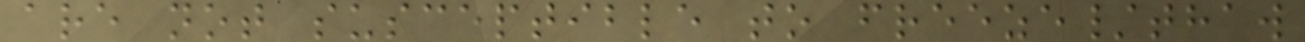are not susceptible to freeze/thaw
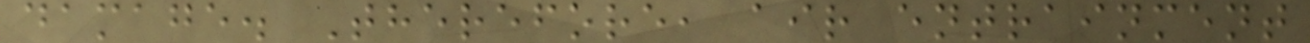damage. Therefore, air entrainment
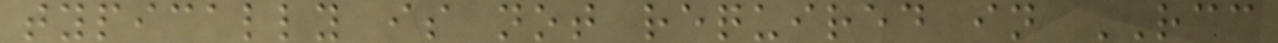typically is not required in RCC
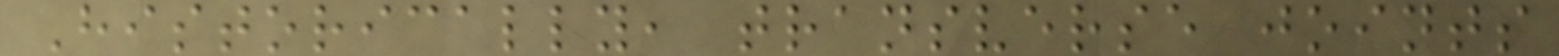Historically, transverse joints
